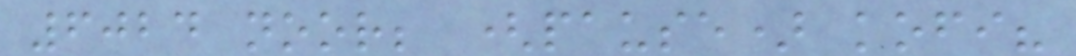6024 noor; (pause) kofi?
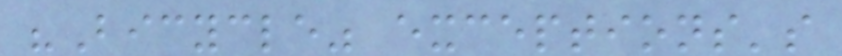"Bicycle" exceptions's
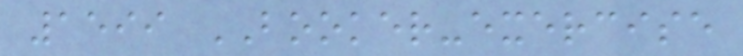1599 BOOKER-exercise
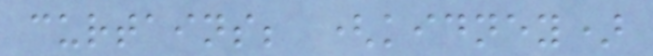curtains; (kidney)
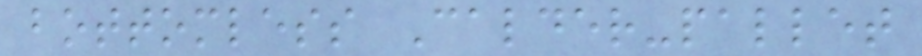bottomless Calder-pallet
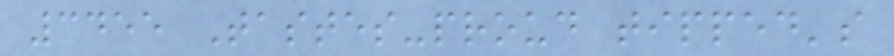3455 Tastes-proud tipped's
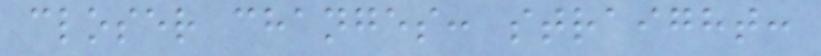closer changes: straight:
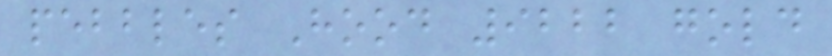pebbles Hood 9222 gold
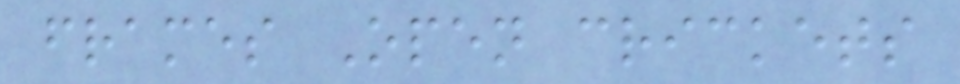frames Open crickets
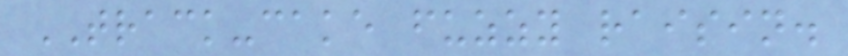TRACK-cake fuzzy raisin.
